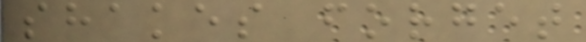shakes forget
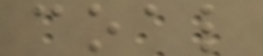coal
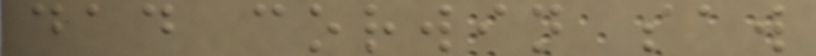dad corwin saw
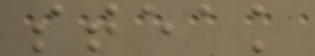steak
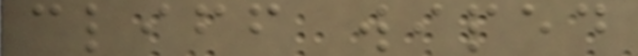cliff wiped
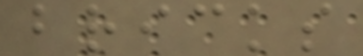bricks
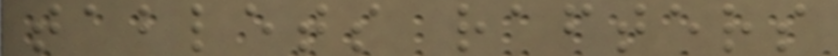tablets rafters
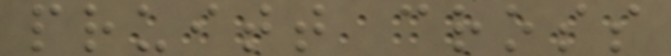pruitt cross
